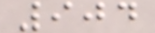904
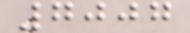7007
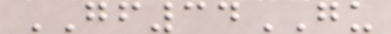GF34GU
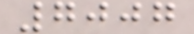7007
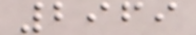2969
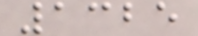1325
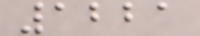1221
